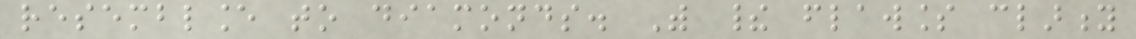resemblance to diamonds. With their flawless clarity
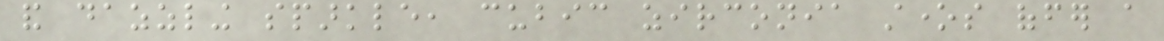and dazzling sparkle, cubic zirconia stones offer a
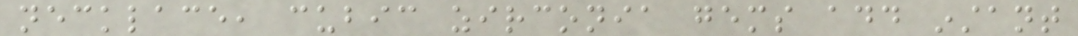necklace, cubic zirconia gems add instant
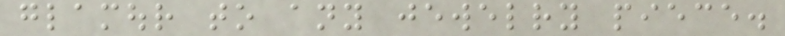glamour to any jewelry piece.
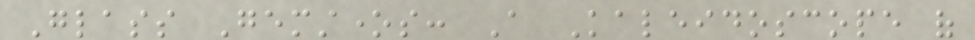Glass Gemstones: A Kaleidoscope of
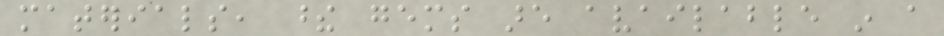materials, these gems are available in a
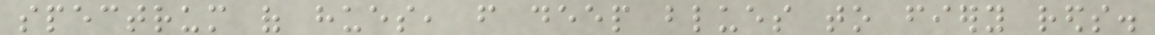spectrum of hues, from deep blues to fiery reds.
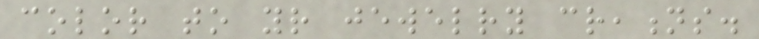color to your jewelry creations.
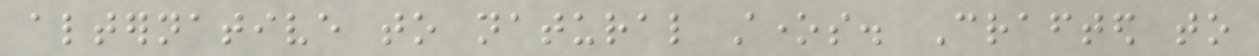alternative to natural stones. Crafted to
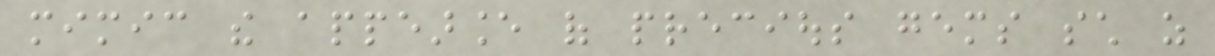mimic the appearance of precious gems such as
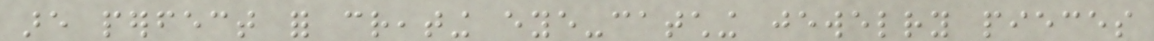are perfect for creating eye-catching jewelry pieces
